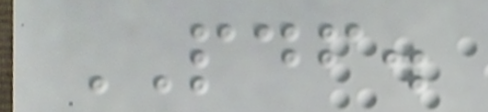PDF.
